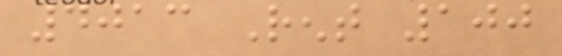4013 Rent 100
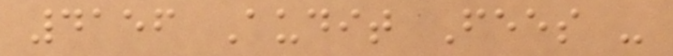4156 Audit Fees -
